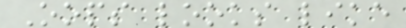Oops looks like
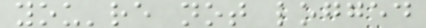you're not logged
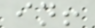in!
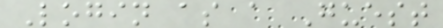Login as a Guest
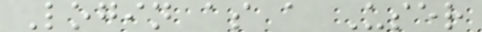Login as a User
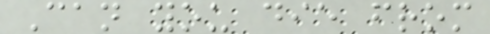Can you die from
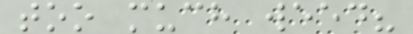too much weed?
